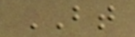BT
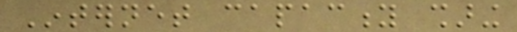Internet capacity sharing
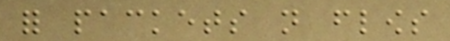for packets not flows
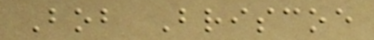Bob Briscoe
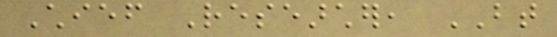Chief Researcher, BT
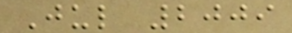Jul 2009
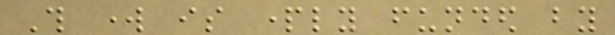This work is partly funded by
